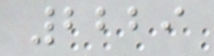2229
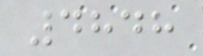4848
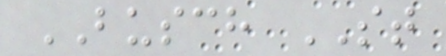BUSCH ST
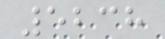5238
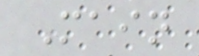Main
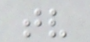tv
